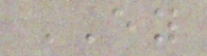EY
